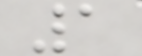1
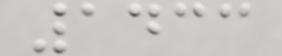1433
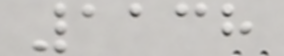1138
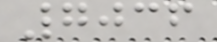7036
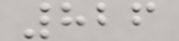826
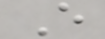E
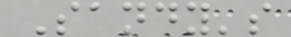Sandy's
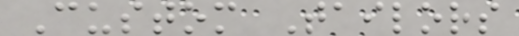Custom Tailors
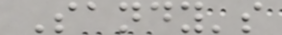Sandy's
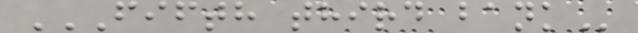FIFTH THIRD BANK
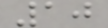10
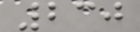230
